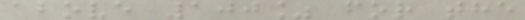above 100% for the
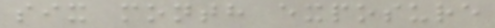six month exposure
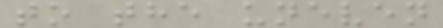to the uneven
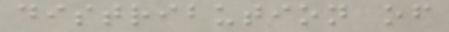distribution of
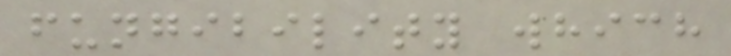fungibility which
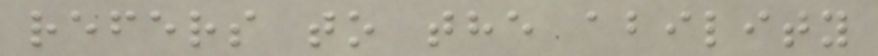refers to the ability
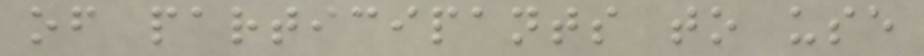of participants to use
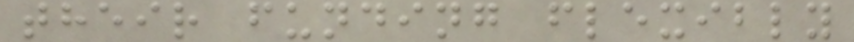their funding flexibly
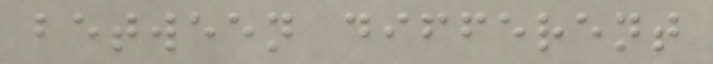between different
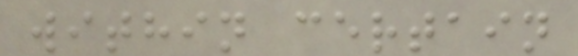within certain
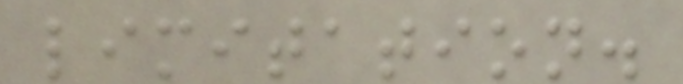limitation.
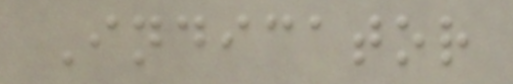Indicator
